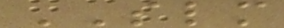SLM
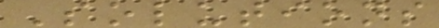Solutions
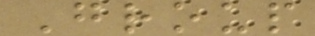Group
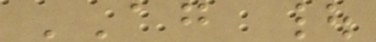AG |
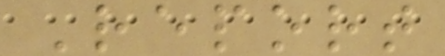Report
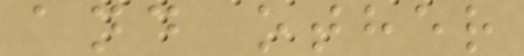and other
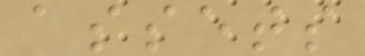assets
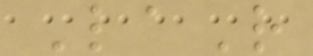LaR
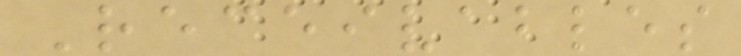Receivables
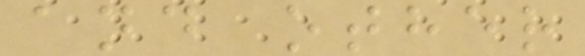and other
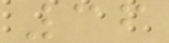36
